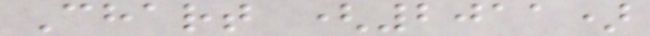Chart (2011)
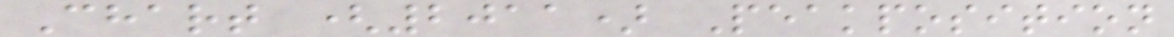Chart (2011) Peakposition
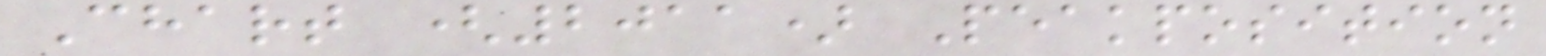Chart (2011) Peakposition
